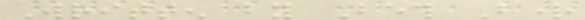Written by Beth Bright
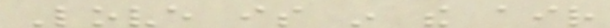Love is in the air
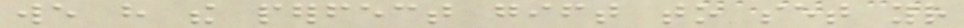we have the perfect gift to set your
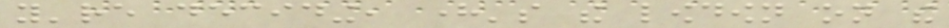you're deciding, here's the lowdown on the
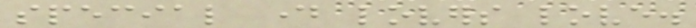special day lovers love.
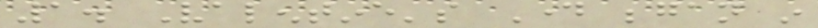1. Valentine's Day began in
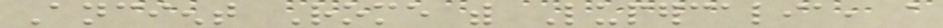Ancient Rome with Lupercalia, a
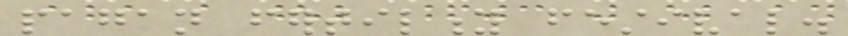pagan fertility festival.
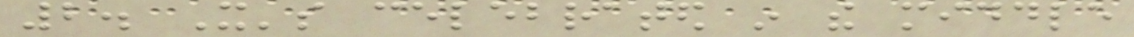2. It's celebrated in the middle
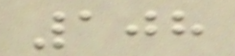108
